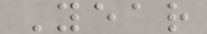Year
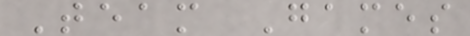Team Games
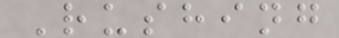Rushing
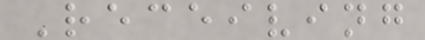Receiving
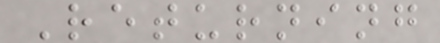Returning
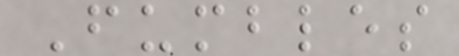Fumbles
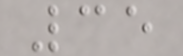35
